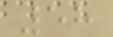58
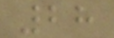28
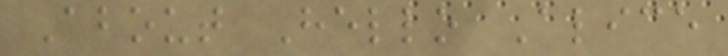About Hello Alice
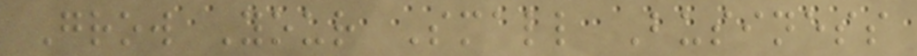Grow Your Small Business
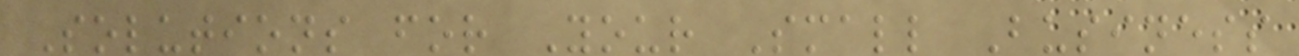Solutions for Your Small Business
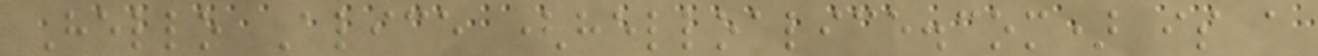Hello Alice (helloalice.com) is a
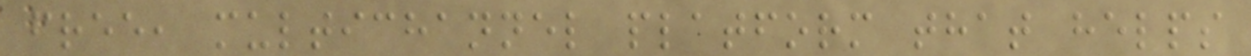free, multichannel platform that helps
